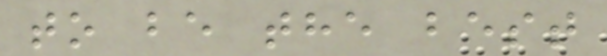to be the best
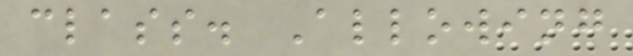class. Allowing
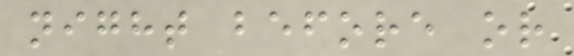night before or
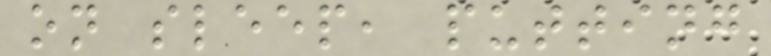on sleep, putting
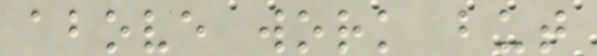above work but
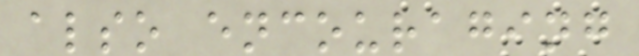also encouraging
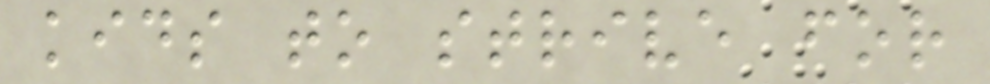kids to strive for
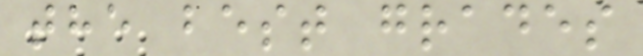the best grades
